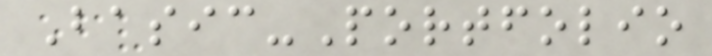Basic-Portfolio
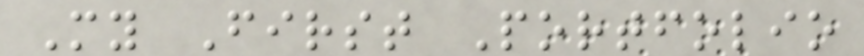My First Portfolio
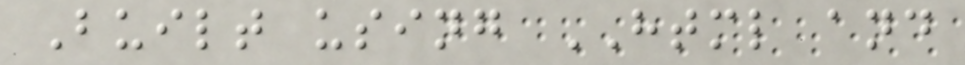Built using HTML and
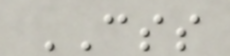CSS
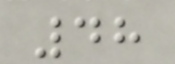48
